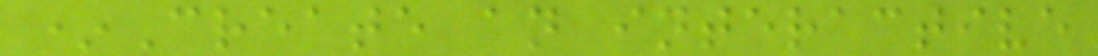*Create an interactive
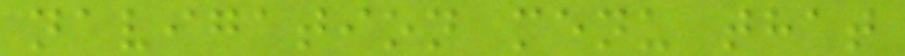navigation menu that
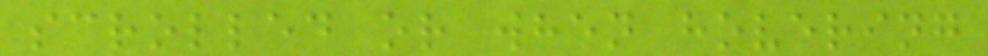scrolled or when hovering
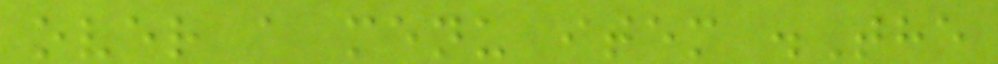over a menu item .The
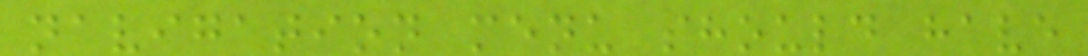navigation menu should have
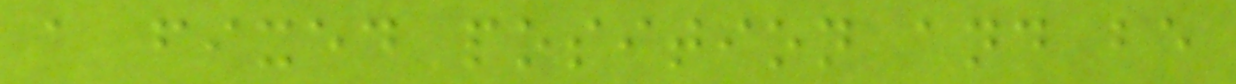a fixed position and be
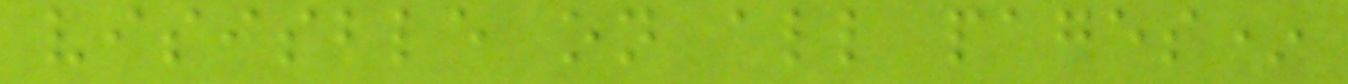visisble on all pages*
